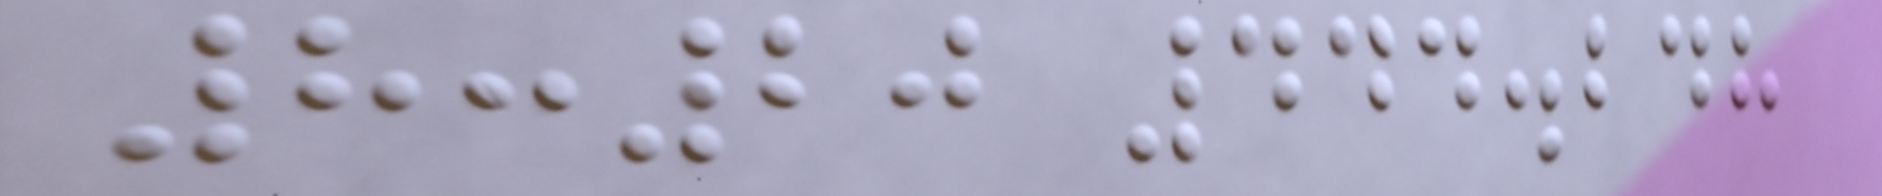8:20 444.248
